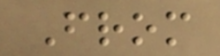From
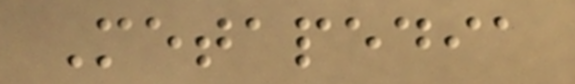Metapedia
